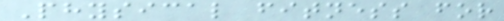Physical fitness for
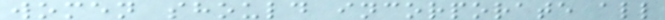women should incorporate all
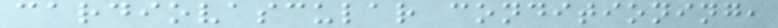cardiovascular conditioning,
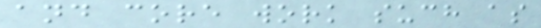and core work such as
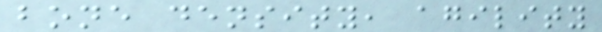bone density, agility
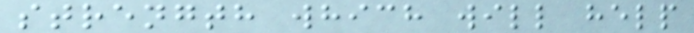strength which will help
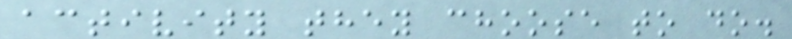activity they choose to do.
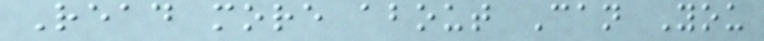Read more about Can You
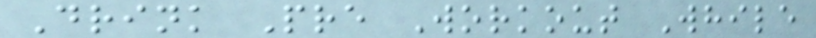Drink Pre Workout While
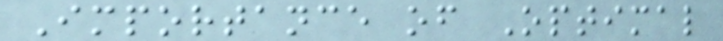Importance of Optimal
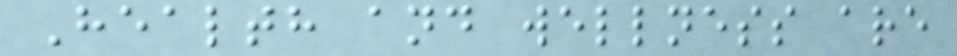Health and wellness are
